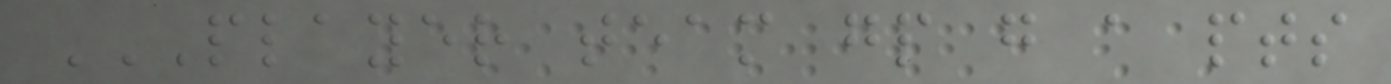PLAYER TEAM GP G A PTS
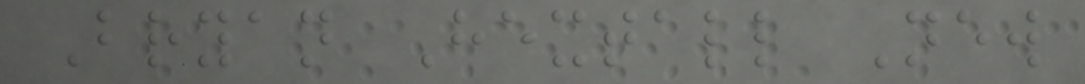Bryan Hextall New
